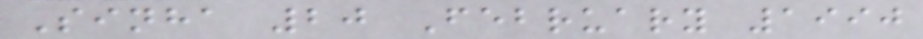Sinha 20 February 1990
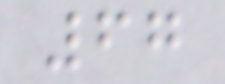67
